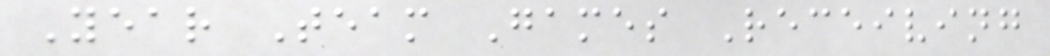Year Team Games Receiving
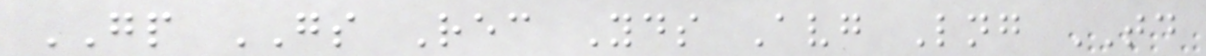GP GS Rec Yds Avg Lng TD
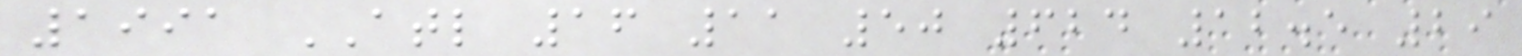1991 ATL 16 11 50 624 12.5 29
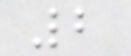2
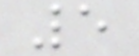5
